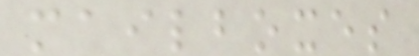mailboxes
